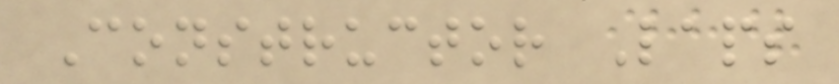Constructor Laps
